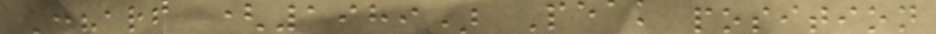Chart (1989) Peak position
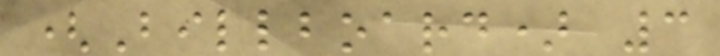(Billboard) 3
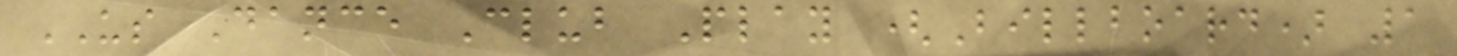US Dance Club Play (Billboard) 1
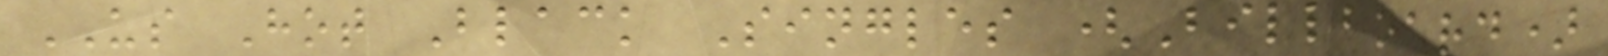US Hot Black Singles (Billboard)
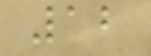12
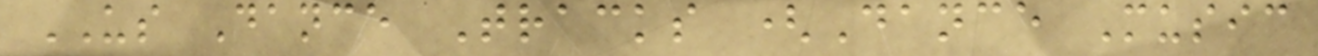US Dance Tracks (Dance Music
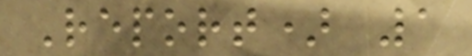Report) 1
